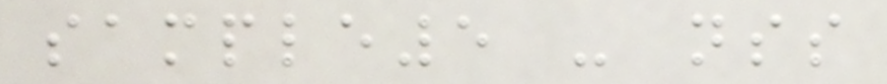sample5 - nss
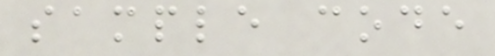sample code
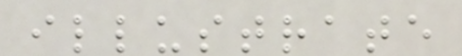illustrate
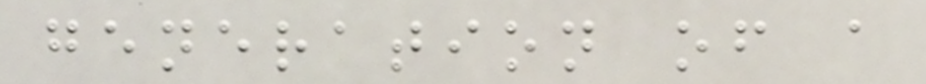generation of a
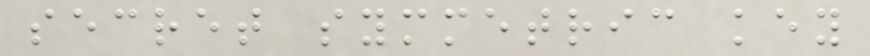secret symmetric key
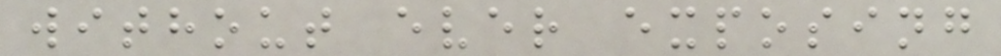without ever exposing
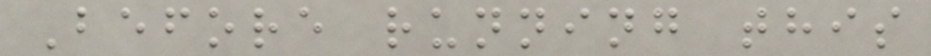Before running this
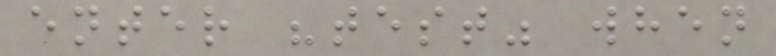enter "test" when
